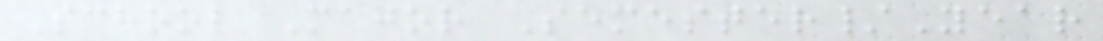School Major Semester/Year
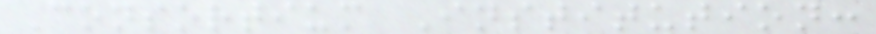Consortium Institution:
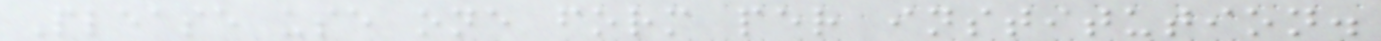Please use one form per institution.
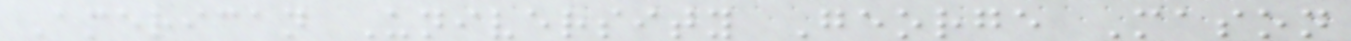American University George Mason
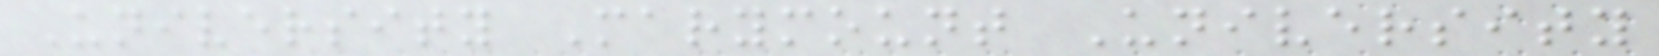University Marymount University
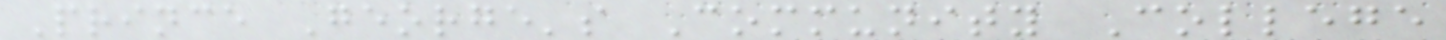Prince George's Community College
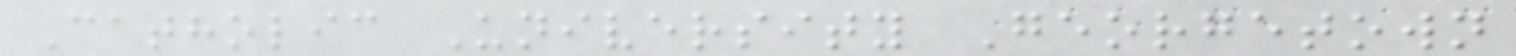Catholic University Georgetown
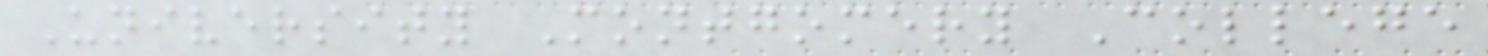University Montgomery College
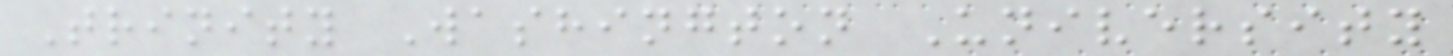Trinity Washington University
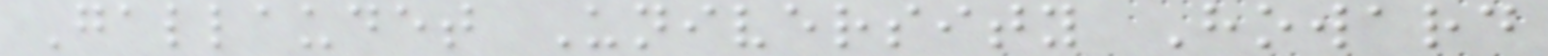Gallaudet University Howard
